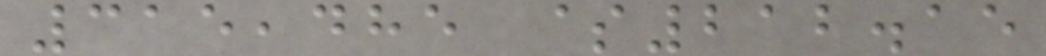315,485 $212.15
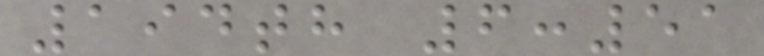194th 6:51
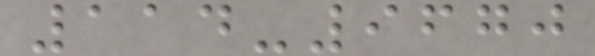114-9670
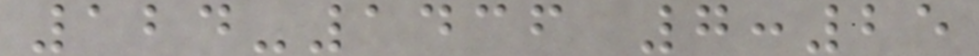124-1436 7:25
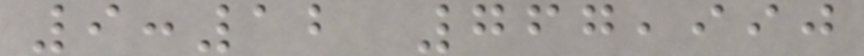9:12 767,990
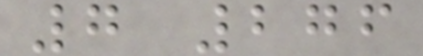7 276
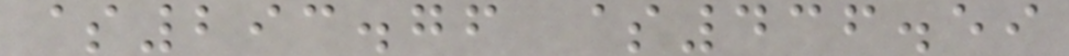$293.76 $436.59
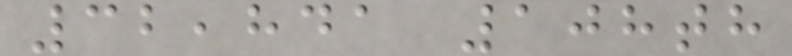32,841 108th
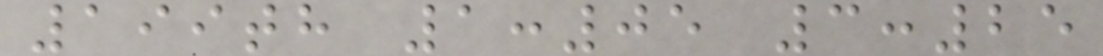199th 1:05 3:25
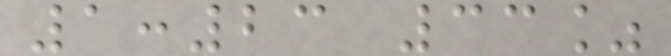1:23 33%
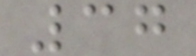37
